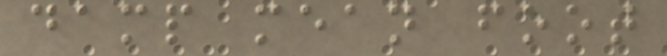damp mean foot
